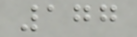177
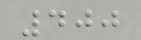400
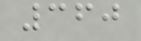360
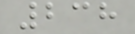238
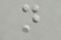n
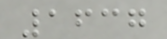1637
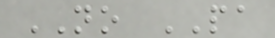NO PA
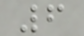6
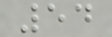54
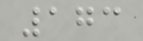173
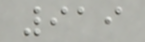919
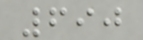690
